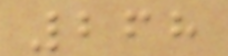268
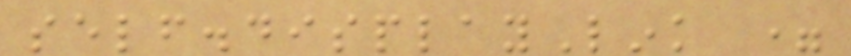self.displayLink =
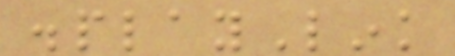displayLink
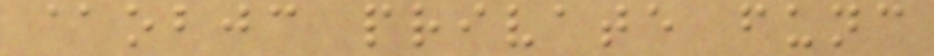@objc private func
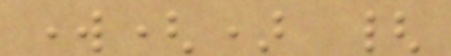work() {
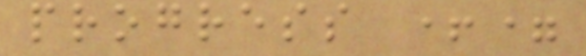progress +=
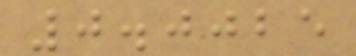0.0025
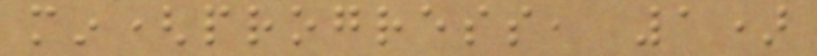min(progress, 1)
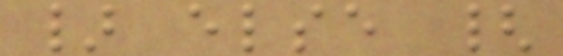} else {
